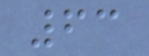63
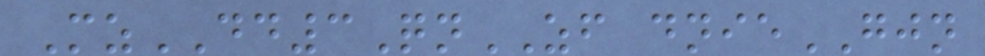MzDD3QnZF dnieGJN
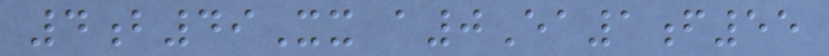4b49Xx a0Ea1f55
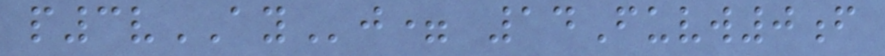p3vAYj= 14Fuvw0f
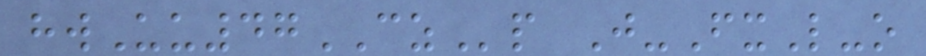hwUu47CZp J-FxL-o
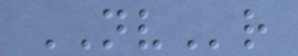NVr
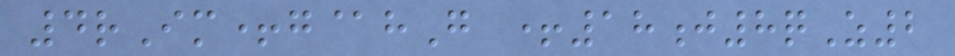4rIm+g@hG +18j8qZ2
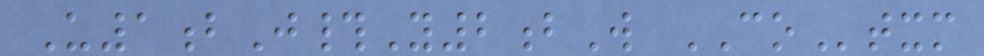U1bJ#Y2bW COtxm
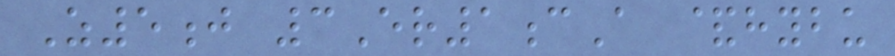Z5j 3Er1cA &hybu
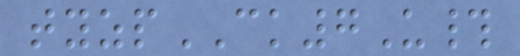tyzpCK7U#
